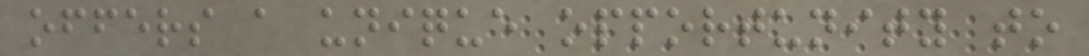offers a unique opportunity to
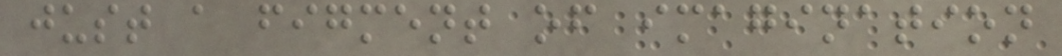just a figment of imagination
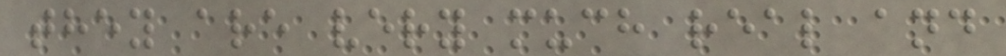they are very much real and
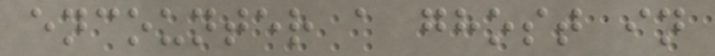encounter a ghost in
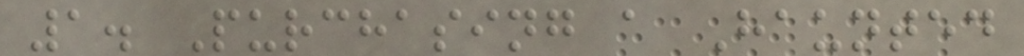1. Purchasing a Haunted
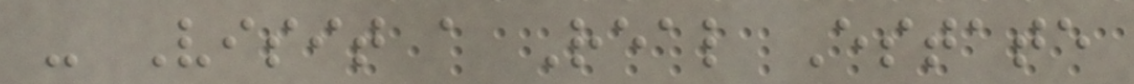- Visit a Real Estate
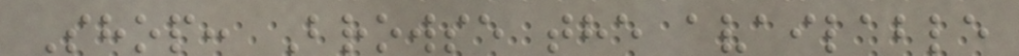Shop: Browse the available
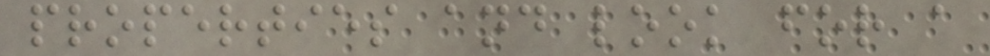properties and look for a
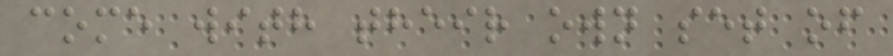come with their own set of
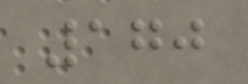170
